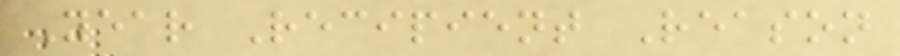Year Recipient Reason
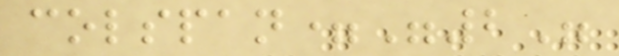colspan="2"
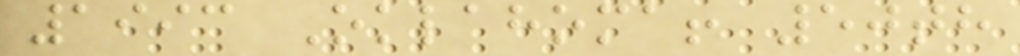1993 Oklahoma! 50th
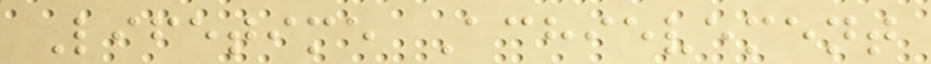Lifetime Achievement
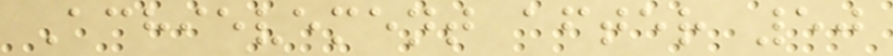Achievement after 50
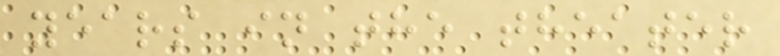years in the theater
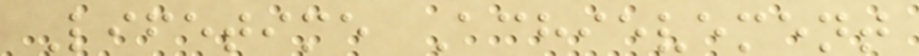Lifetime Achievement
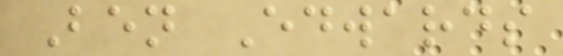Ben Edwards
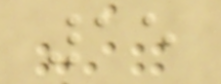15
